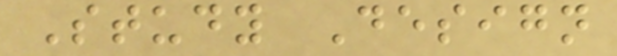Study Design
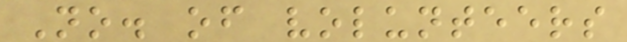No. of volunteers
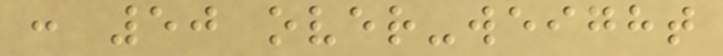: 50 over-weight
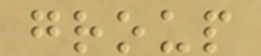group
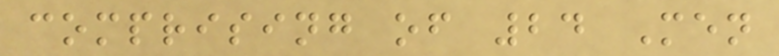comprising of 24 Men
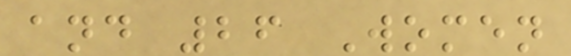and 26 Women
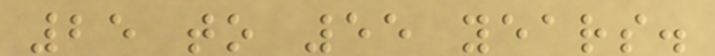25 to 55 years.
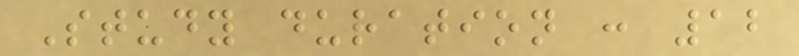Study duration : 12
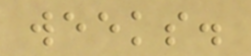weeks.
